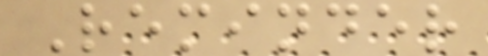Reminder
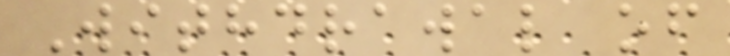Withdrawal of
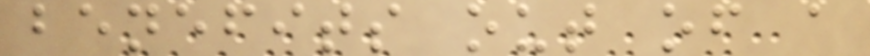benefits out of a
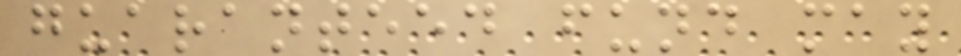guaranteed fund may
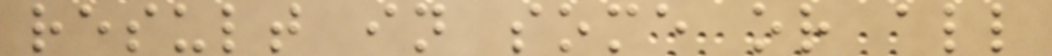result in some or all
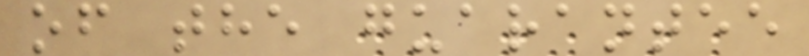of the guarantee
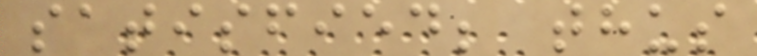satisfied; thus
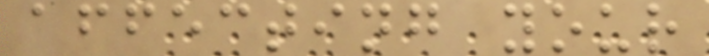affecting your
